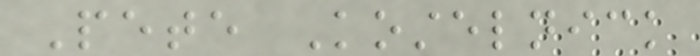Pete Kostelnick
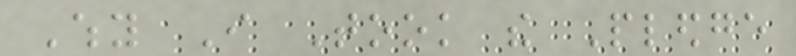Why I Took the Pledge
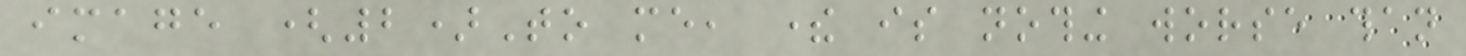image (2)To me, there is nothing worse than
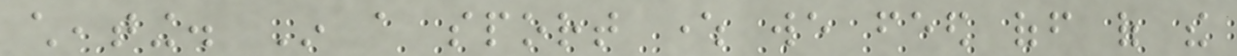cheating. In a sport where we feed off of the
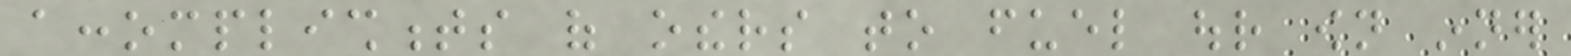accomplishments of others to fuel our own inner
